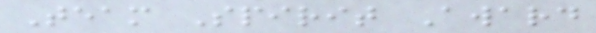Team Spirit Award
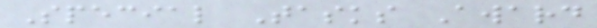Special Tasks Award
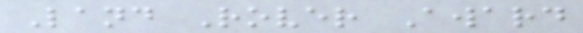Land Rover Award
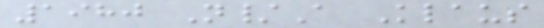1980 N/A Klaus
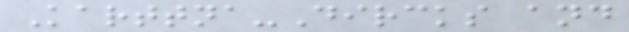Karttna-Dircks and
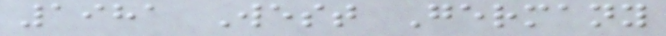1981 West Germany
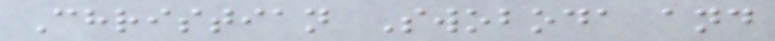Christian Swoboda and
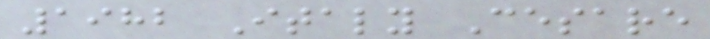1982 Italy Cesare
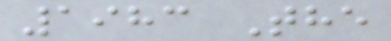1983 The
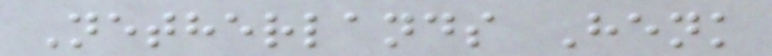Netherlands Henk
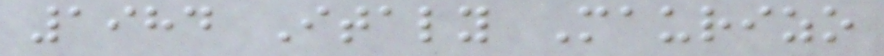1984 Italy Maurizo
